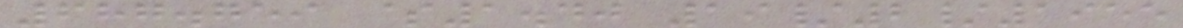687.759 $1.40 19/2/1955
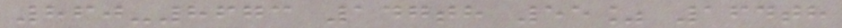860-8673 147th 55% 164th
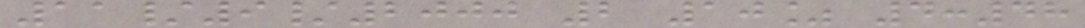11/9/2000 2 10% 4:48
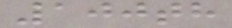100th
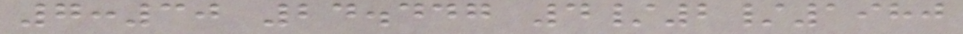7:30 24.447 4/2/1980
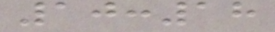10:18
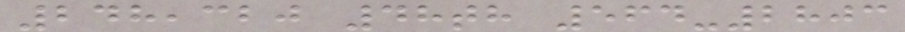248,320 48th 564-2803
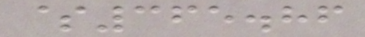$365.86
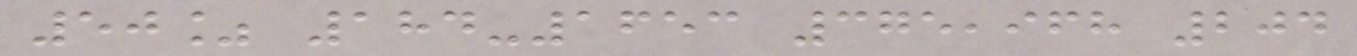50% 184-1653 375,968 204
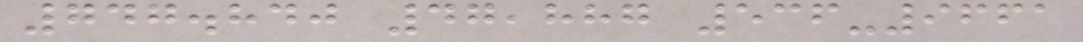747.840 47,887 536-9661
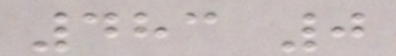483 0
